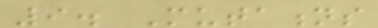9. Mutations
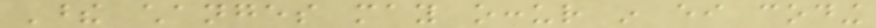These changes may occur in either coding
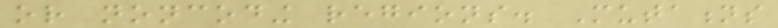or noncoding regions. Mutations
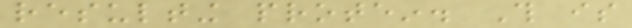resulting protein. This is
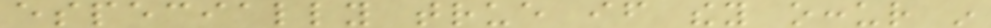especially true if they occur in
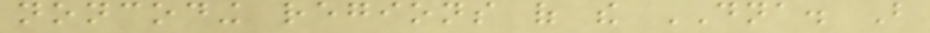noncoding regions of the DNA. But
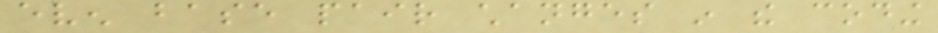even base pair changes in the coding
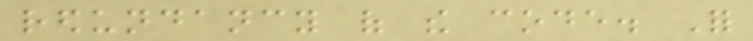redundancy of the code. For
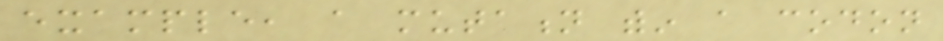example, a mutation within a codon
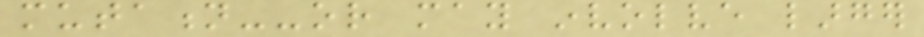mutation--or may involve larger
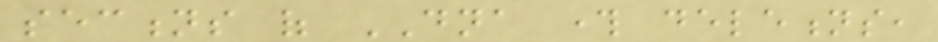sections of DNA through deletions,
